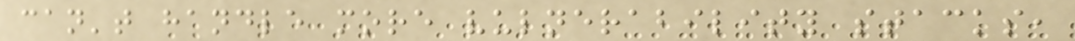can't handle more vulnerability stacks,
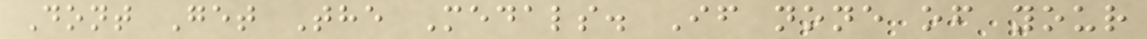Dont Get The Medals. If none of your
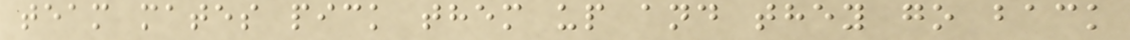team mates pick them up and they go back
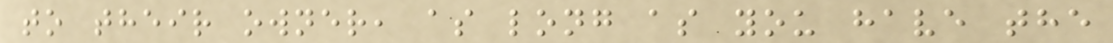to their owner, as long as you have the
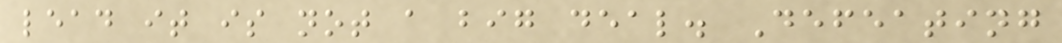lead it is not a big deal. Defeating
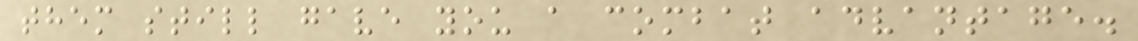them still gave you a combat advantage.
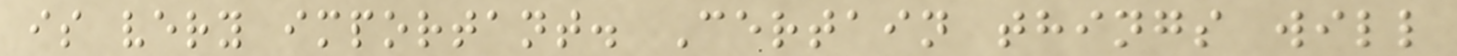is very important. Certain things will
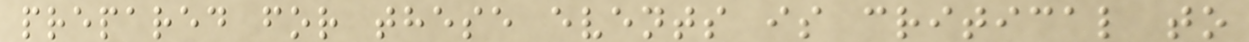prepared for these events is critical to
